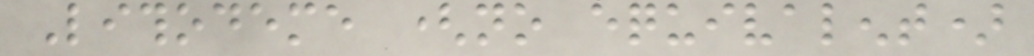Lithodeme (no equivalent)
